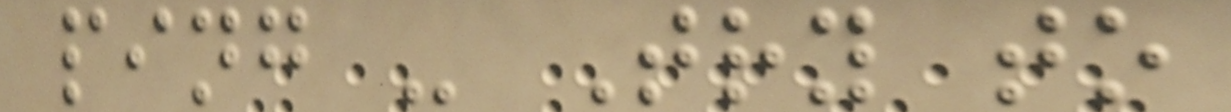ping - Try to
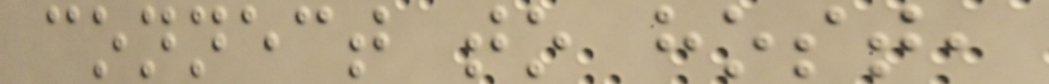connect to host,
